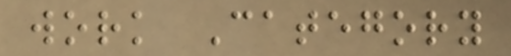work Category
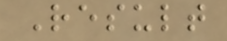Result
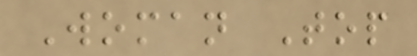Woman Top
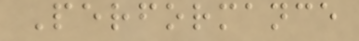Performance
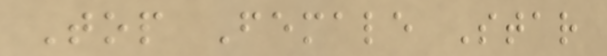Top Female Star
